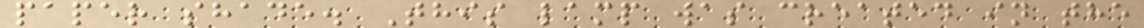paper shade. This lamp was created in the
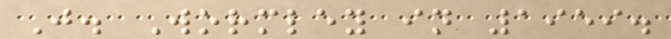J. Wormley in 1959.
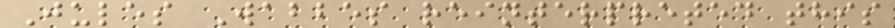Jules Wabbes reinterpreted this
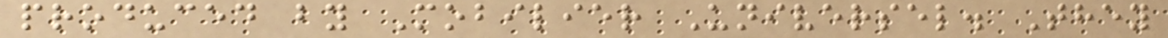produced by Mobilier Universel. They
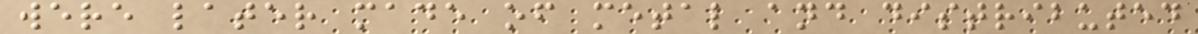were later made of metal and distributed
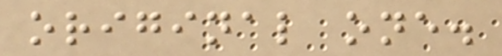original one.
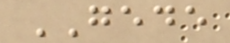GEDE
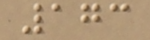173
